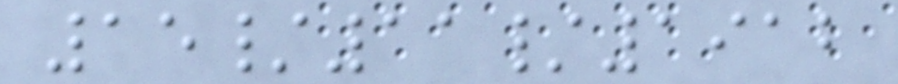15/11/1912
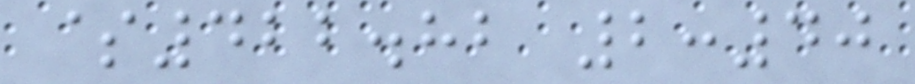$422.82 2:40
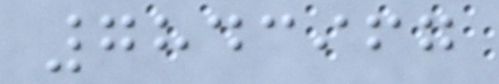7843967
